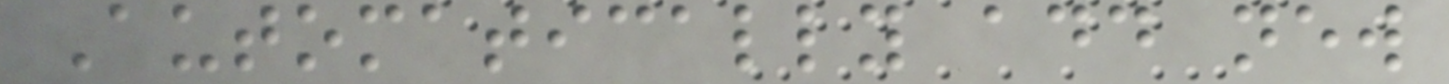Automatically add new
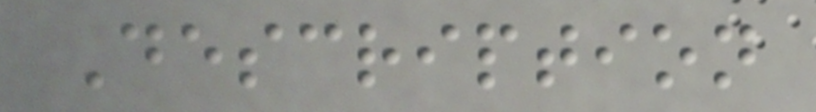Description
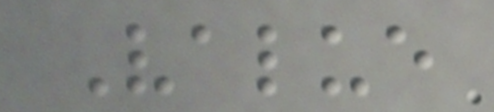Value
